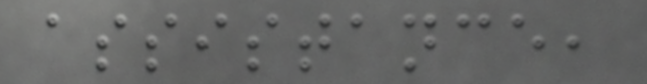assistance,
